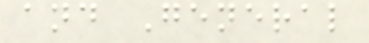and General
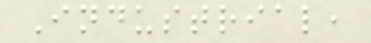Industrial,
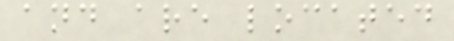and are located
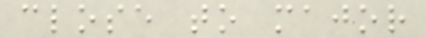close to major
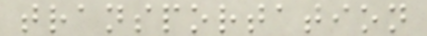transportation
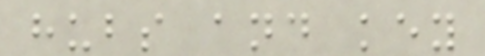hubs and key
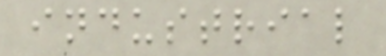industrial
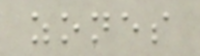zones
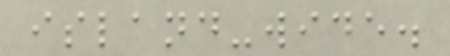island-wide.
